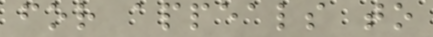for appeals to
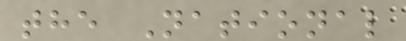the National
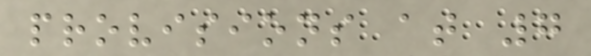provisions at 7
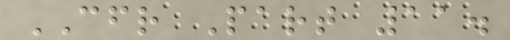CFR Part 11.
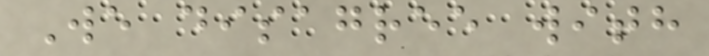We disagree with
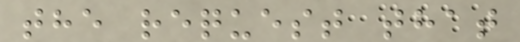the request that
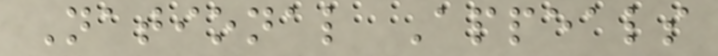National Appeals
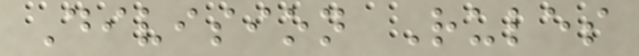Division Rules
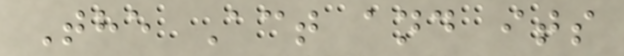The Act and its
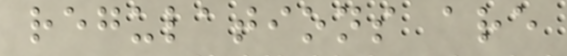regulations are
